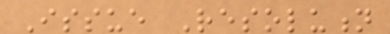Issue Resolution
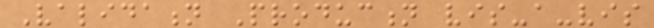Validation Production vis-a-vis
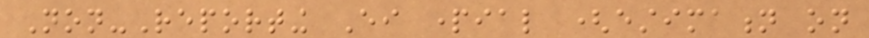Non-Reporting Either partial (estimation on
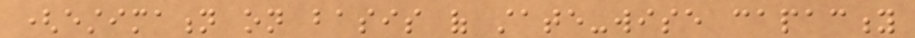(estimation on basis of state-wise capacity
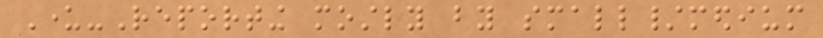Under-Reporting mostly by small/medium
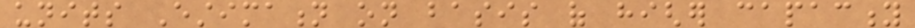units Estimation on basis of higher capacity
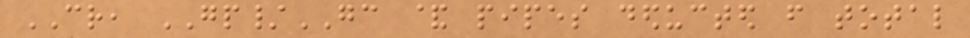CR, GP/GC & pipes deducted from total
